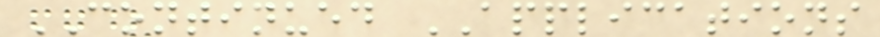CONTINUED APPLICATIONS
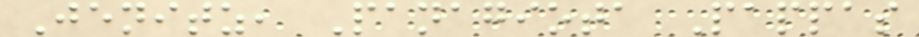Jenitz, Panagiota Pappas
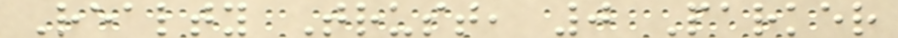Realty Trust, 0 Parker
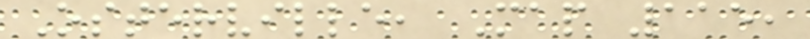Osterville, Map 115,
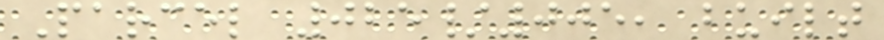Parcel 025/005, built
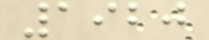1920
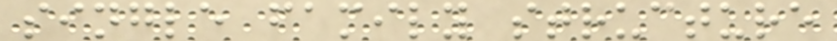single family structure
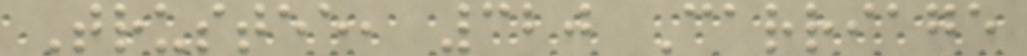Trustee, 320 Carriage
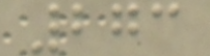273
